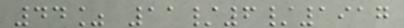44% 11/6/1917
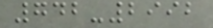742-2992
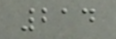214
